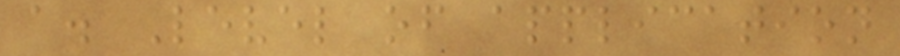a. Level of application
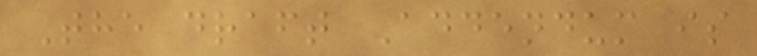The draft Addendum is
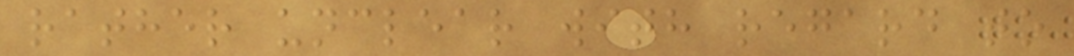rather unclear with regard to
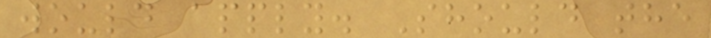would apply. Should the
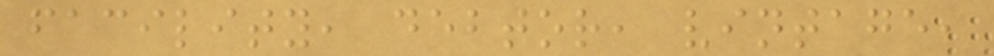facility, debtor, vintage,
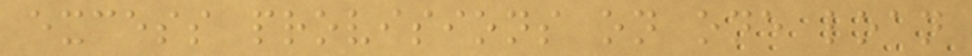excess provisions on one loan
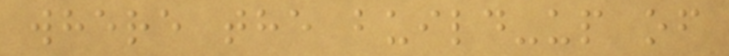where the build-up of
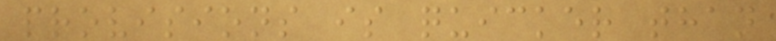provisions is quicker than
